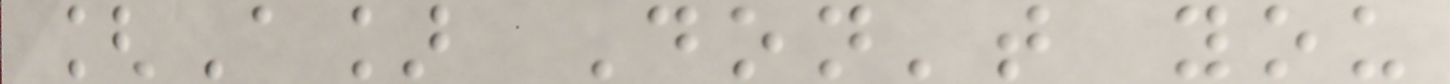[A] Don't you
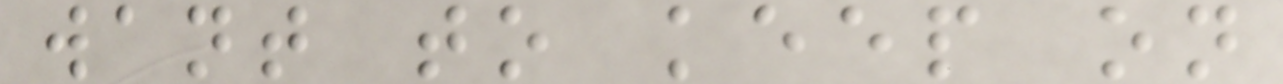want to keep on
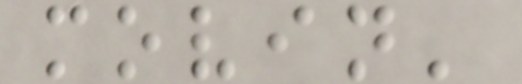movin'
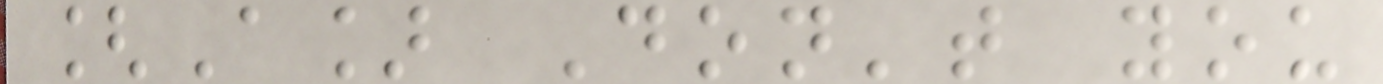[A] Don't you
